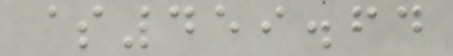$459.64
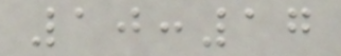10:17
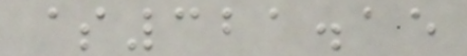$321.15
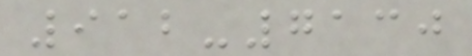912-7130
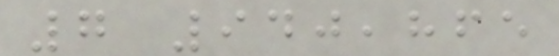7 940,865
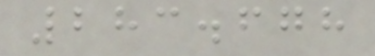283.678
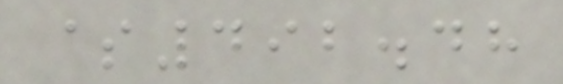$492.48
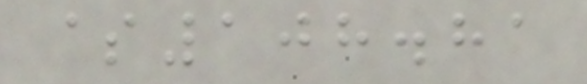$108.81
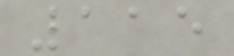115
